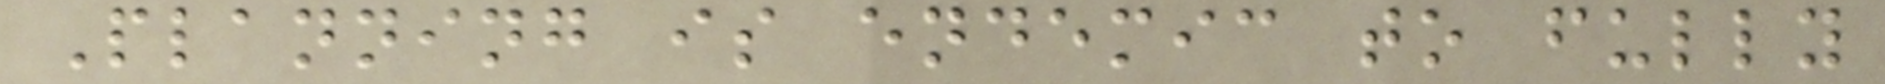Planning is endemic to fully
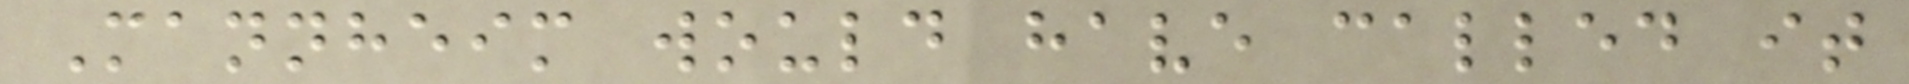Mannheim would have called it
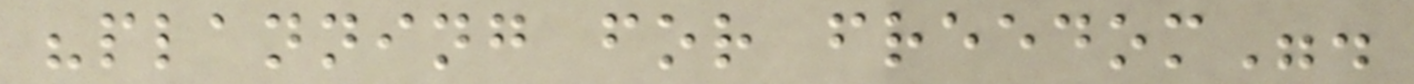"planning for freedom".
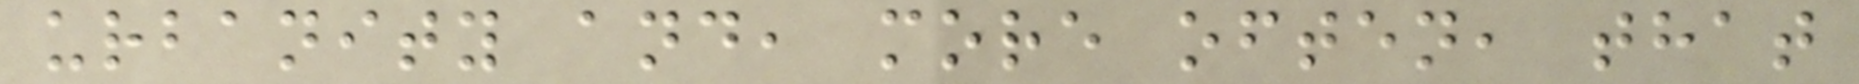urbanity and, more often, that
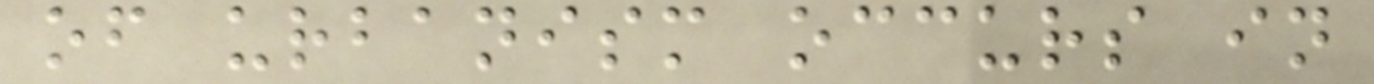of urbanism occurs in
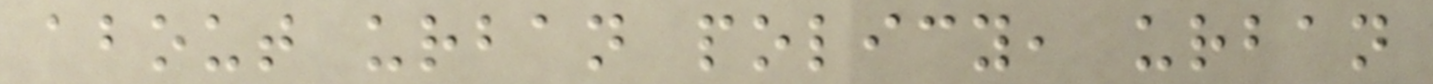about urban policy, urban
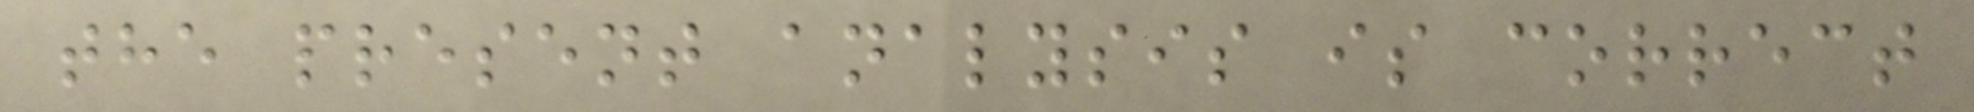the present analysis is correct
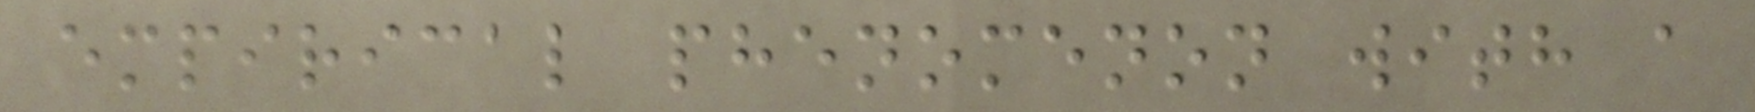empirical phenomenon with a
